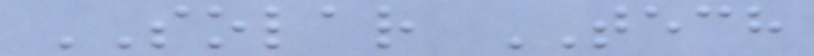SOLAR TECH
